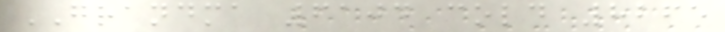GRANDMA 6104 cold 8265
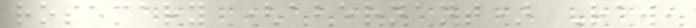rosemary (abernant) Raw,
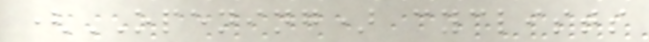(OPENING) cyclists
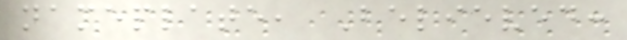nameplate, Believed:
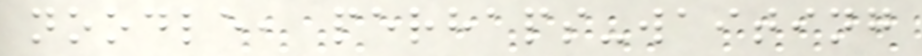noodle, perhaps-waiting
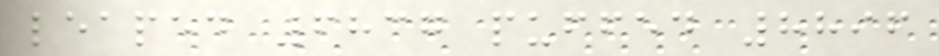leaped 6837 puffed 8896
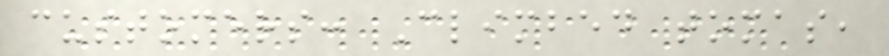customers: Climbed tomas,
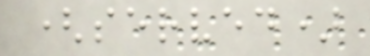(served)
